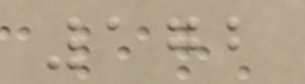172
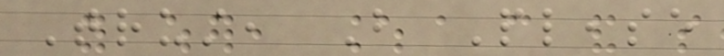Trust, But Please
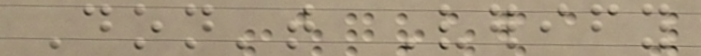Don't Verify
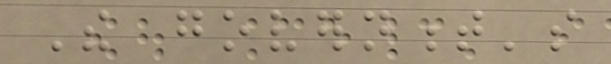The government's
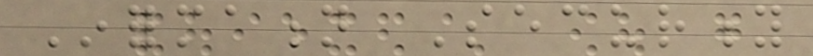Information Security
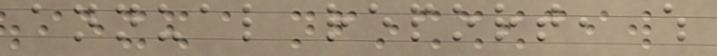annual report, which
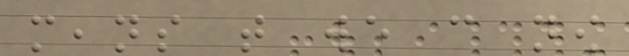means that we can now
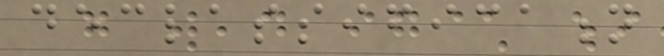declassification
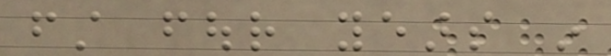first four years in
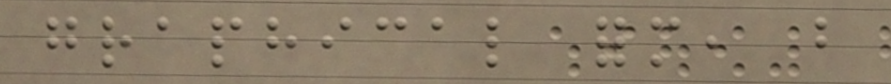graphical form, but
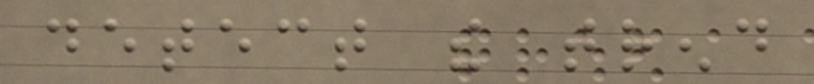detect the trend
